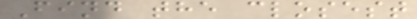Find the closest
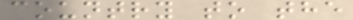country to the
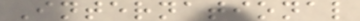International
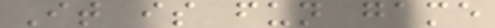It is fun game
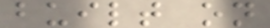built on
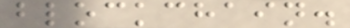blockchain.
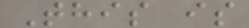This is
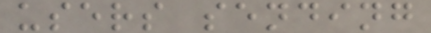users sending
